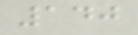140
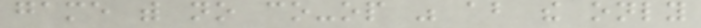game with no co-op was about the only
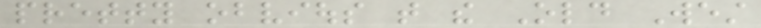pretty obvious that the Old West
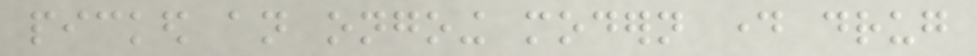picked an ongoing modern day drug
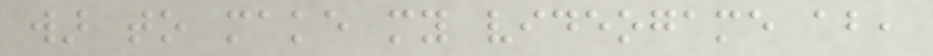war to make my videogame about,
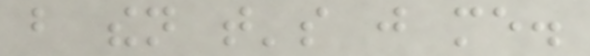but then that's just me.
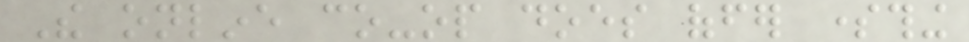The online co-op does offer something
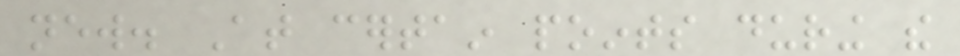new. At certain points during the
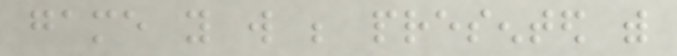game you will be presented with
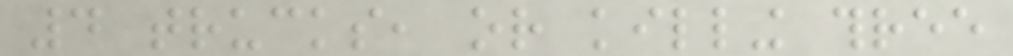4 trucks, or killing three
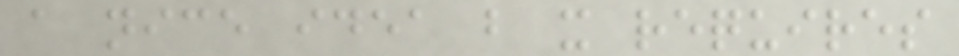a nice idea but it requires
